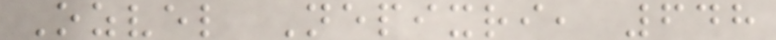Ozvel Nepixri, 648
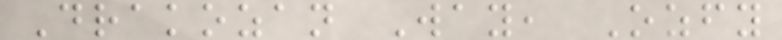Drakozan Way, Ozfy
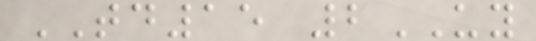TD15 2UY
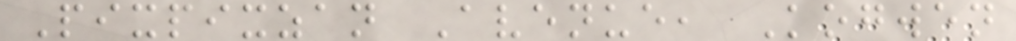Pixpixzan Avenue, Kogwen
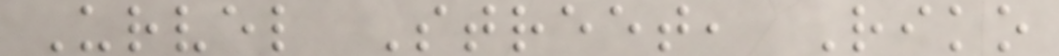Urvel Street, Riko
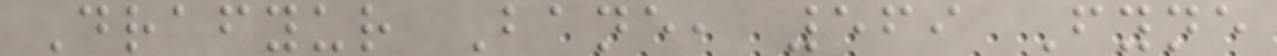Drafyur Bane, 569 Fyne
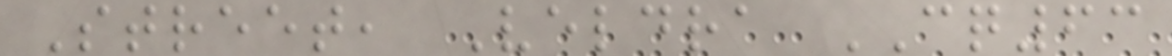Street, Veldra CQ63
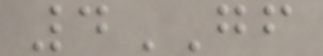4GF
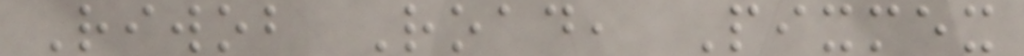Riwob Road, Pixmex
